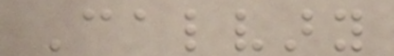Calvary
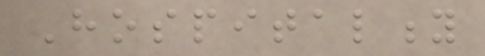Hospitality
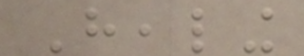Healing
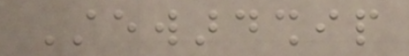Stewardship
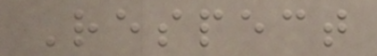Respect
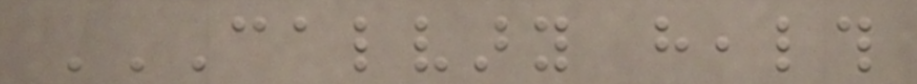CALVARY HEALTH
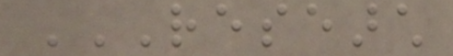RESEARCH
